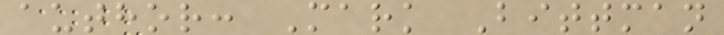author: Mark Bittman
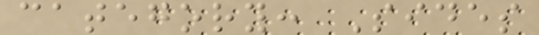category: Sides
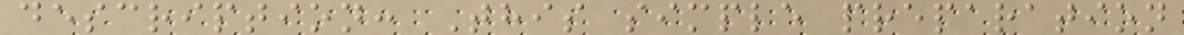description: This simple preparation
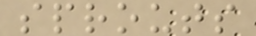sprouts
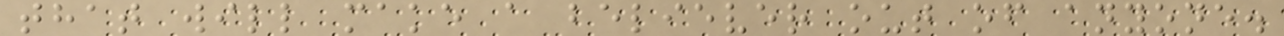that will make a believer out of anyone.
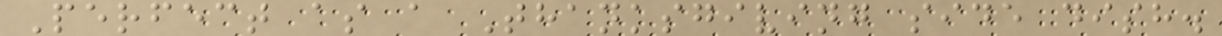Perfect as a Thanksgiving side dish.
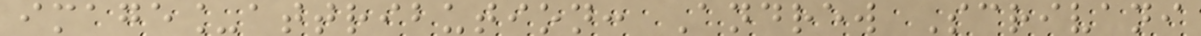image_attribution: Andrew Scrivani
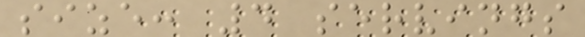size: 4 servings
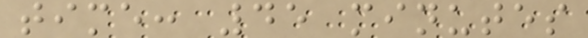time: 45 minutes
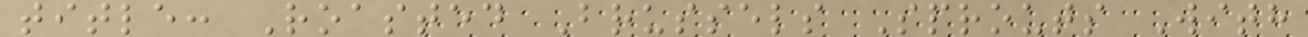title: Roasted Brussels Sprouts With
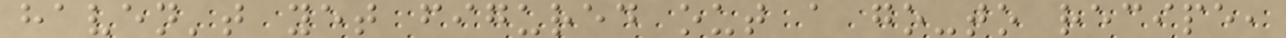haven't yet figured out a go-to recipe,
